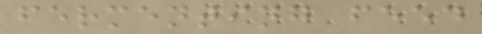fermenting feed
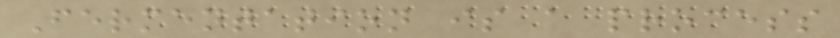Fermentation is a process
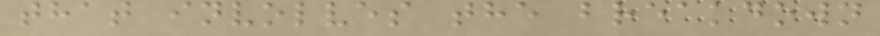that involves the breakdown
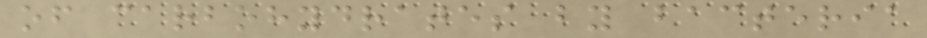of carbohydrates by bacteria
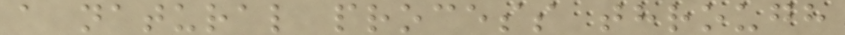a natural process through
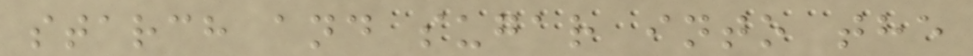starch and sugar into the
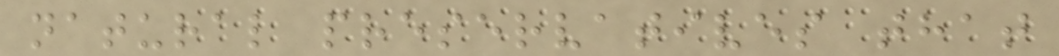natural preservatives that
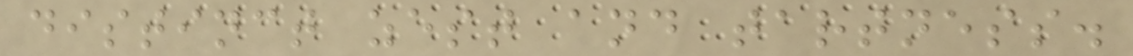distinct zest and tartness.
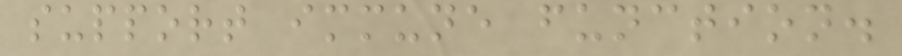support immune function.
